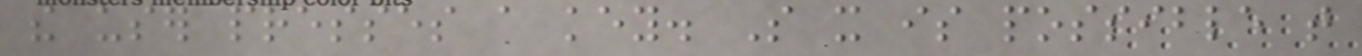the user presses a key. So it is possible that
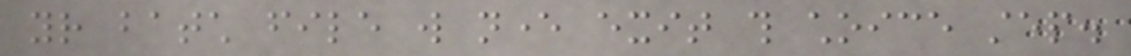your batch file will never exit this choice step.
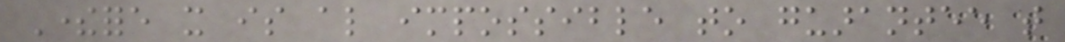Therefore it is also impossible to guarantee that
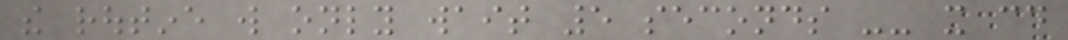the routine will only wait 5 seconds -- it could
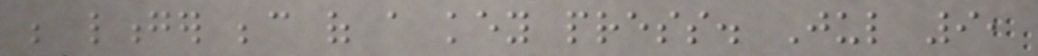be longer because of a key press. Jul 9,
